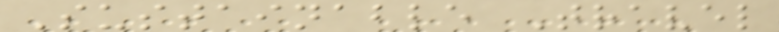Sustainable Travel
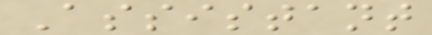Assistant
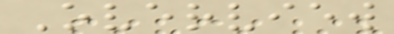Overview
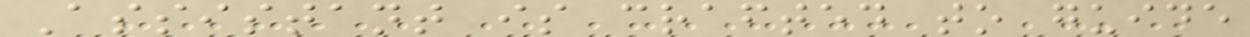Assistant is crafted to guide
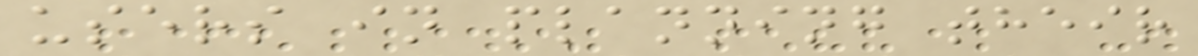users in planning their
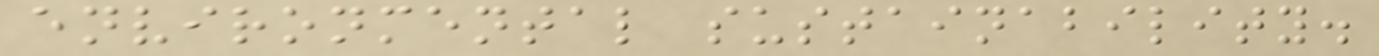environmental sustainability.
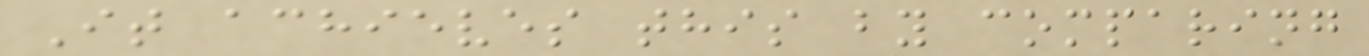It achieves this by comparing
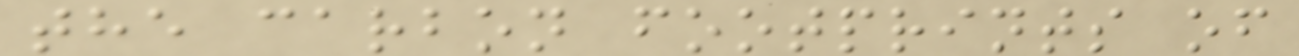the carbon footprints of
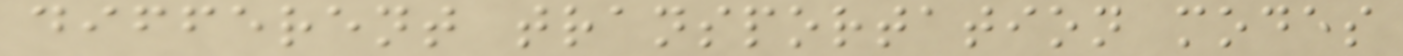different transportation modes
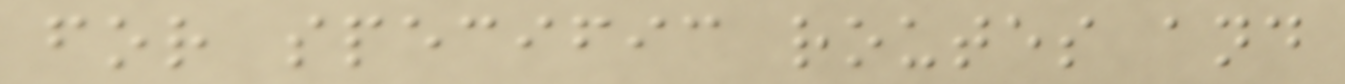for specific routes and
